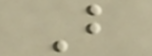B
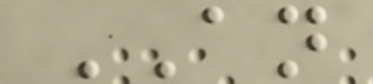AN
